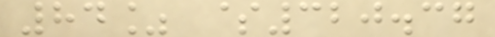84% $320.37
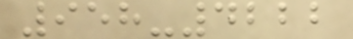958-4222
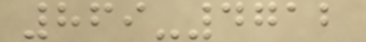869-4712
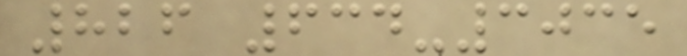826 634-3035
